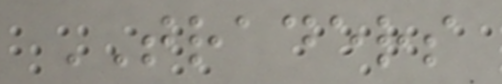TRADERS
